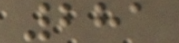281
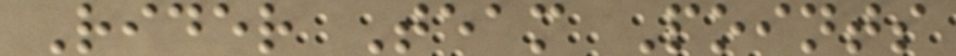Rider Team Points
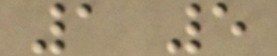1 5
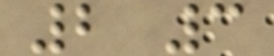2 3
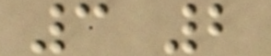3 2
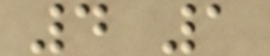4 1
